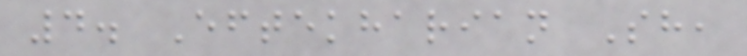4. Eftekharian Sh,
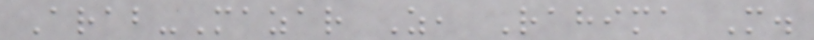Arab-Mazar Z, Rahima M.
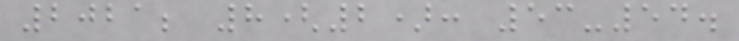2021; 8(2): 53-54.
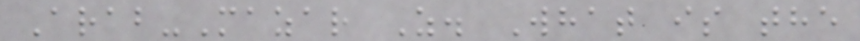Arab-Mazar Z. What is the
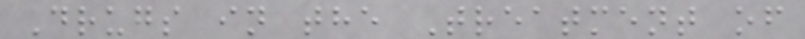Drugs in the Treatment of
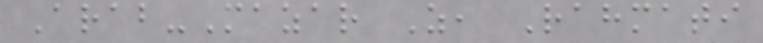Arab-Mazar Z, Rahmati
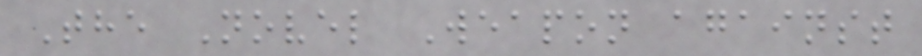The Novel Weapon against
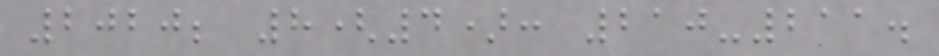2020; 8(4): 210-211.
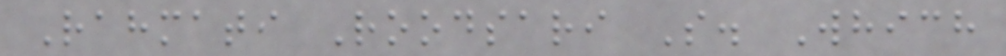Rahmati Roodsari S. Which
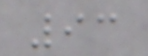93
